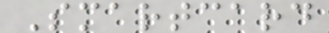Smartcard
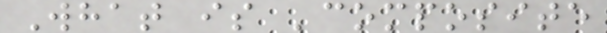What is 'composite
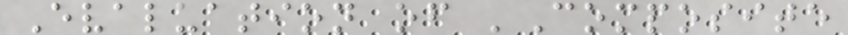Evaluation of 'Composite
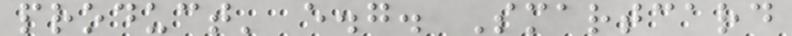product' e.g. Smartcard
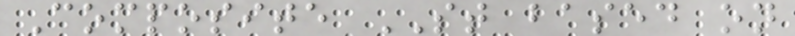Composite ST based on
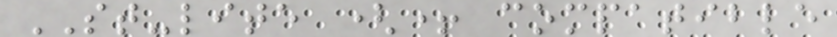ST-lite (+ compatible
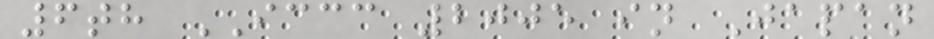6th ICCC 2005 in Japan
